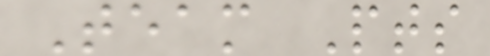Team Pts
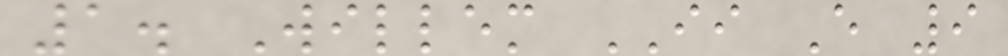1. Willem II E 9
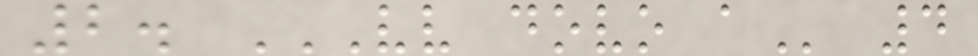2. VV DOVO A 4
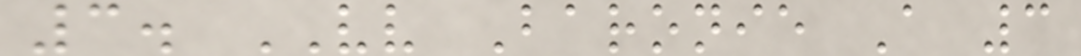3. VV Baronie A 3
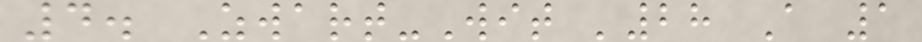4. Zwart-Wit '28 A 1
